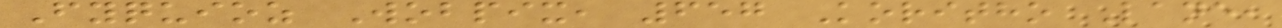Fyquioz Wobpix, 657 Koritho Lane,
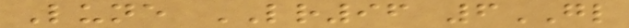Lune LR96 6GL
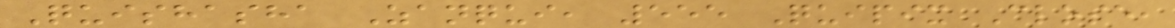Quishasha Zanqui, 555 Quipix Close,
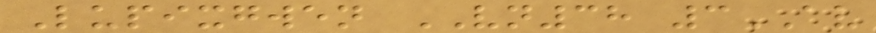Lupixgwen VN38 3AV
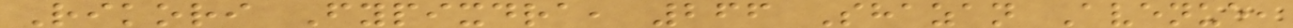Rikori Fypixdra, 266 Shazan Avenue,
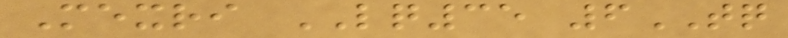Mexri LQ35 6TQ
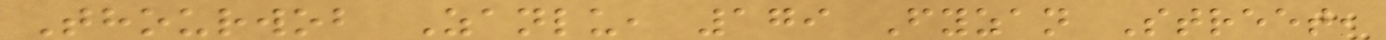Thourwob Zanlu, 179 Fyzan Street,
